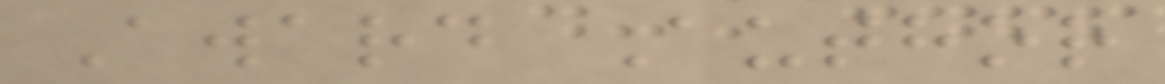Award Author
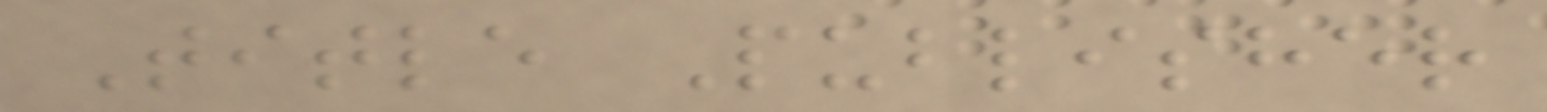Title Publisher
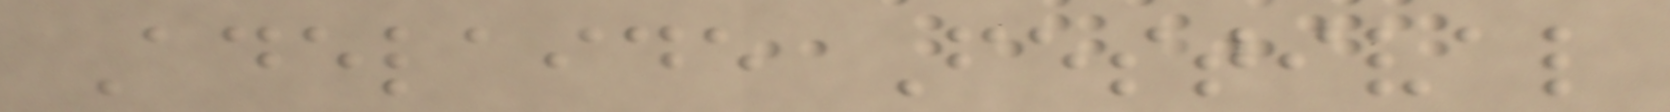Adelaide Festival
